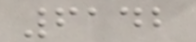6142
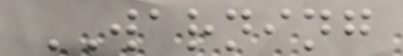WARNING
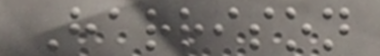Harrison
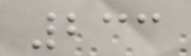233
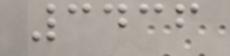3436
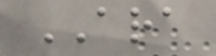ARA
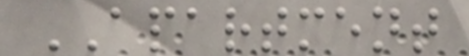APARTMENT
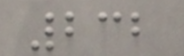232
